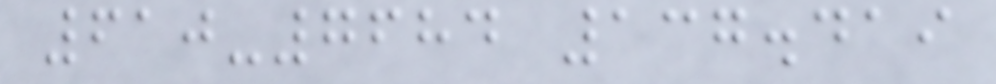610-7684 137.419
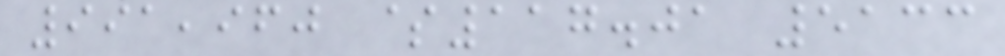991,960 $117.01 5133
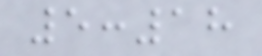5:18
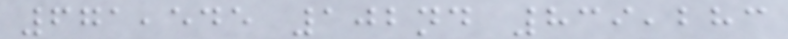671,545 102nd 839,283
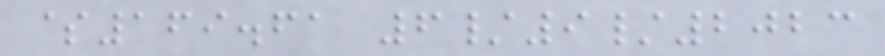$169.61 6/9/2023
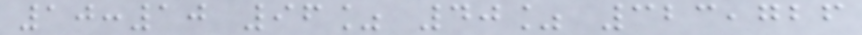10:10 96% 40% 323,726
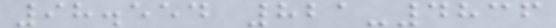98.554 821-4836
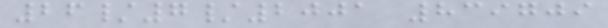26/7/2001 839709
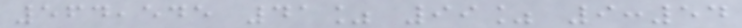564,545 41% 99% 9:54
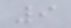9
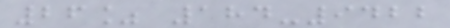26% 184-9422
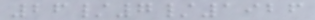26/7/1926
